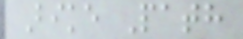Bike Path
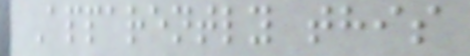Apparently this
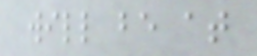will be at
